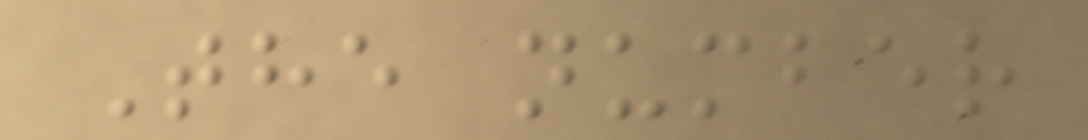The number
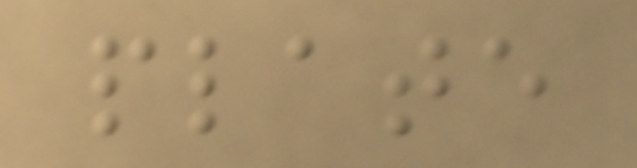plate
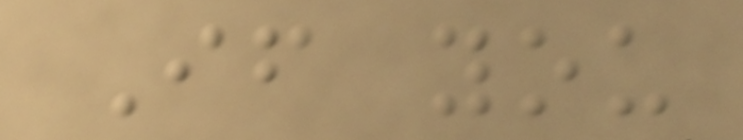If you
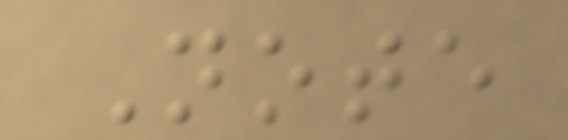Note
